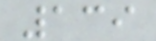139
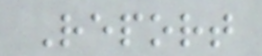Report
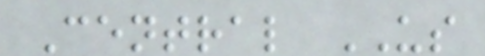Central US
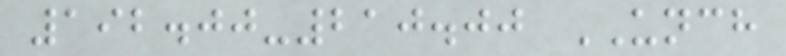192.00-210.00 UNCH
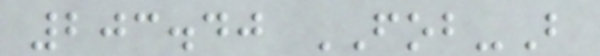203.40 FOB-B
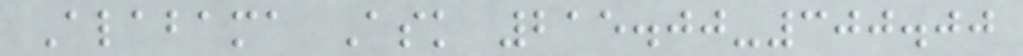Alabama Ask 215.00-300.00
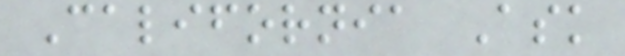California Ask
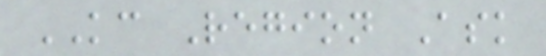KC Region Ask
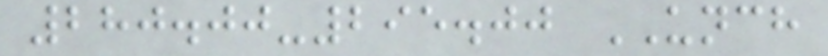280.00-295.00 UNCH
